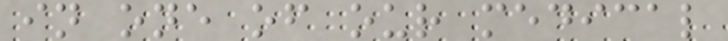in one of our medical
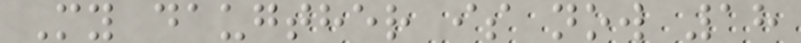My daugther is now 18
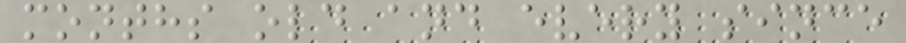months old and every since
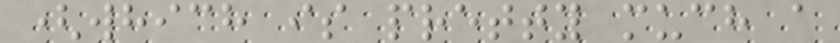(which is pretty much a
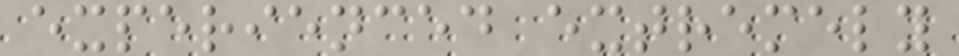experienced extremely
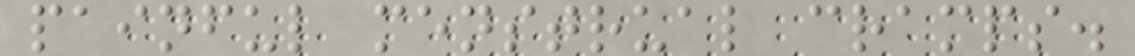painful menstrual cramps.
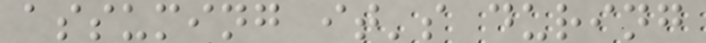assuming it's during
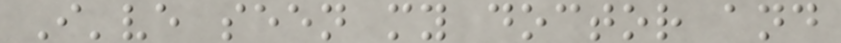I've seen my doctor and
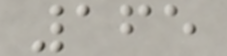165
